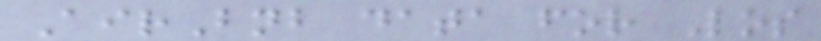AirBnb data for Los
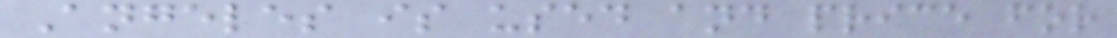Angeles is used and price for
